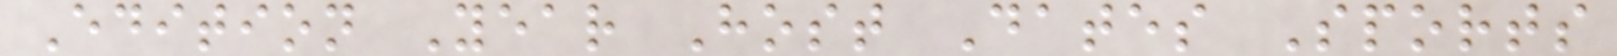Edition Year Host Dates Sports
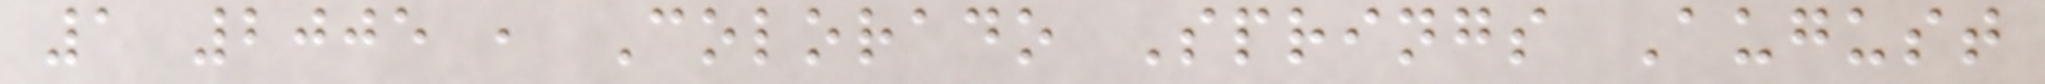1 2005 , Colorado Springs August
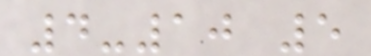4-10 5
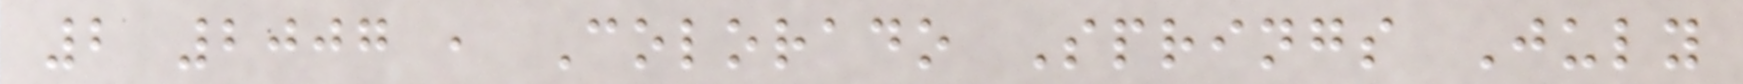2 2007 , Colorado Springs July
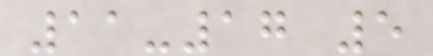11-17 5
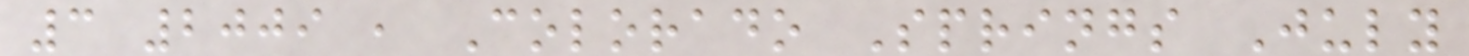3 2009 , Colorado Springs July
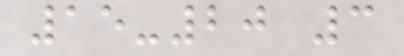15-20 3
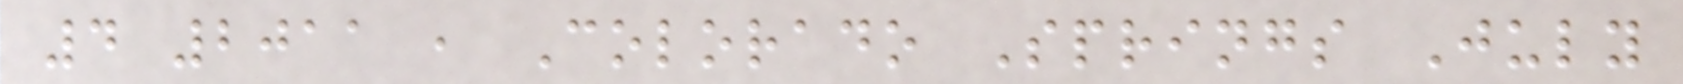4 2011 , Colorado Springs July
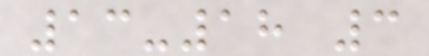13-18 3
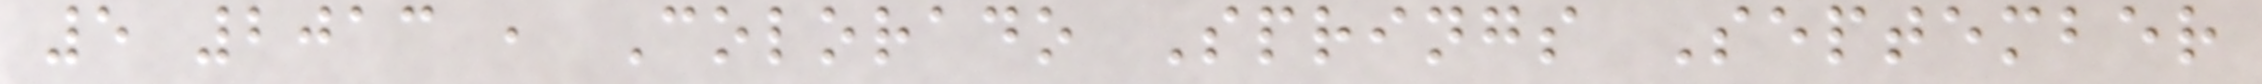5 2013 , Colorado Springs September
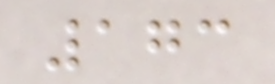173
